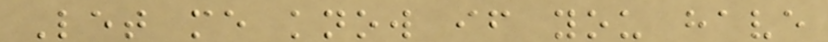Let me know if you have
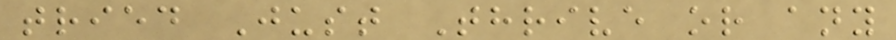tried Just Thrive or any
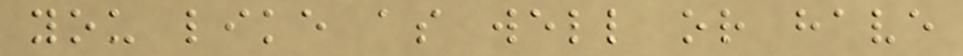you like as well or have
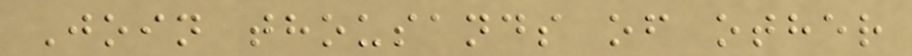Join thousands of other
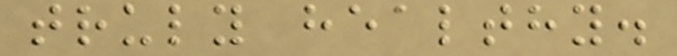truly healthy.
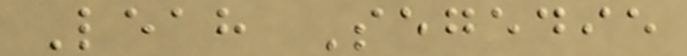Leah Segedie
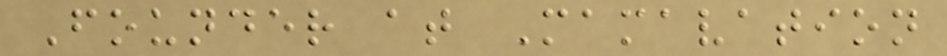Founder at Mamavation
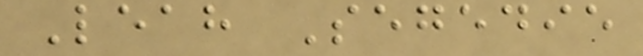Leah Segedie
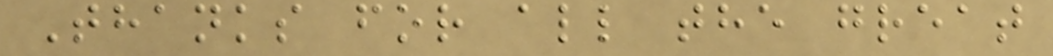Thanks for all the great
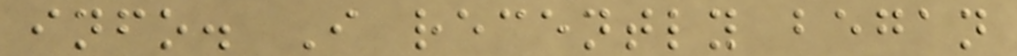info. I recently began
